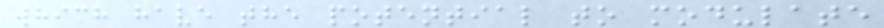which have the potential to modulate
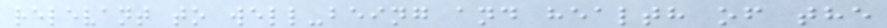relevant to well-being and health of the
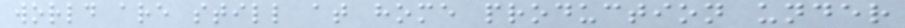world are still at home production under
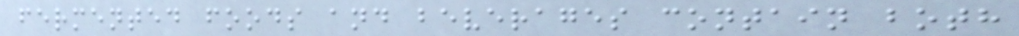fermented foods and beverages contain both
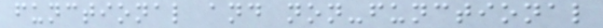functional and non-functional
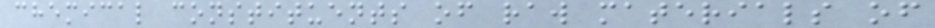chemical constituents of raw materials of
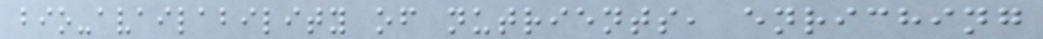bio-availability of nutrients, enriching
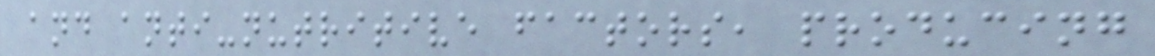and anti-nutritive factors, producing
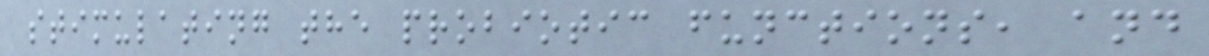stimulating the probiotic functions, and
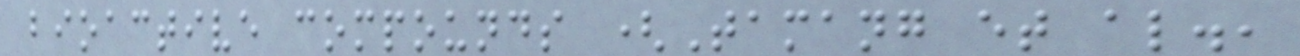bioactive compounds (Tamang et al.,
